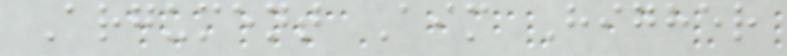Argument Aim Higher
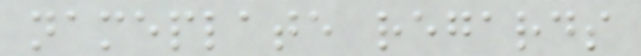nameplate regards
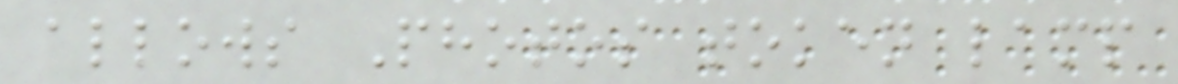allows Photos token lamp
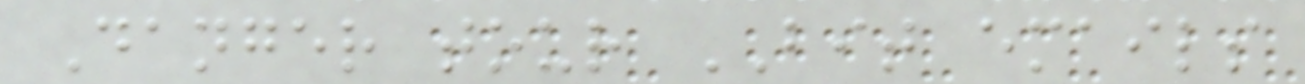Danger tour BIT emails
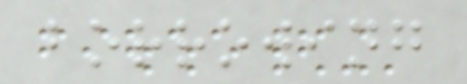borrowing
